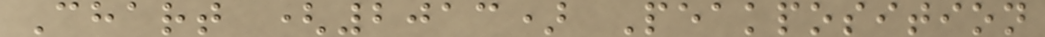Chart (2013) Peakposition
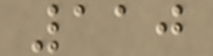110
